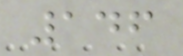146
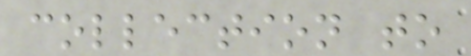collection to
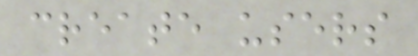create users
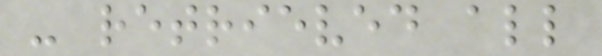- retrieved all
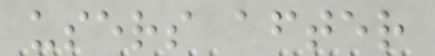users after
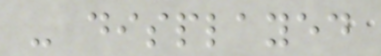- displayed
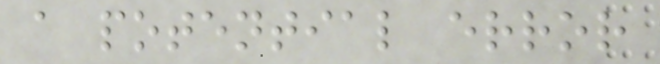a potential error
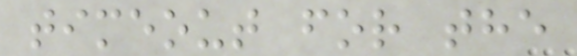timeout for the
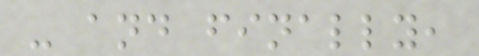- and finally,
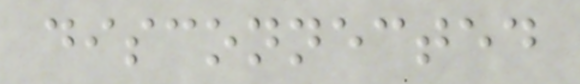disconnected
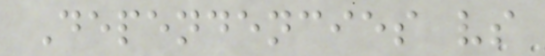Dependencies vs
